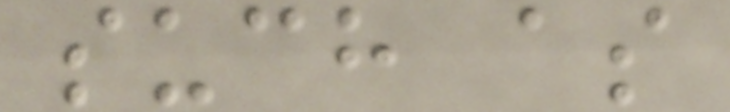such as
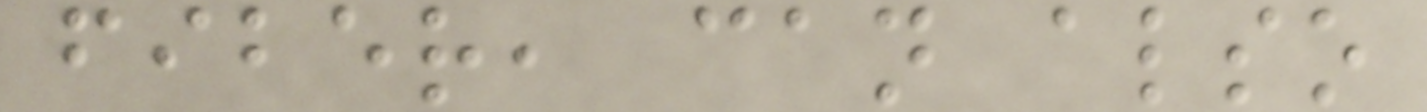fiber, can also
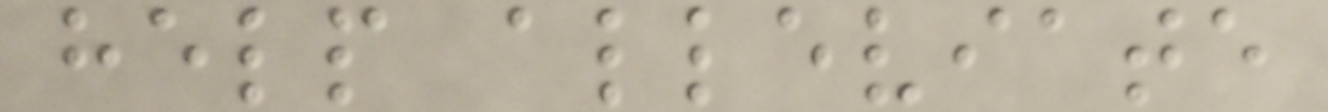help alleviate
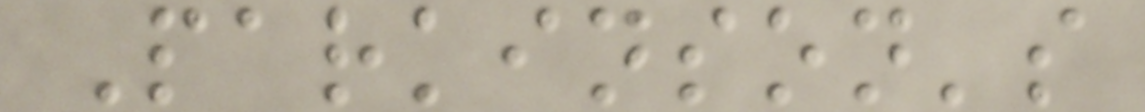Parkinson's
